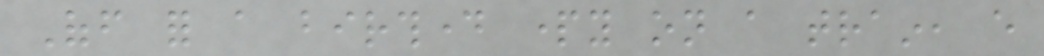Off for a birthday party on a train, every
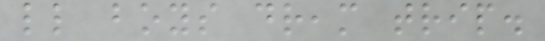little boys dream trip.
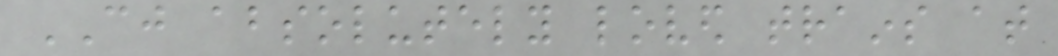CJ absolutely loved trains at
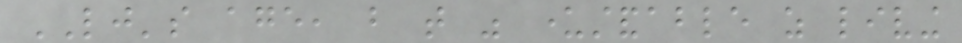LJ's age, but that was understandable as living
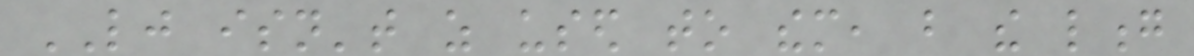LJ isn't as used to them, but the long
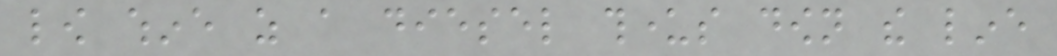low whine as a diesel thunders down the line
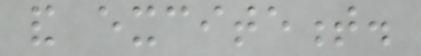and excitement.
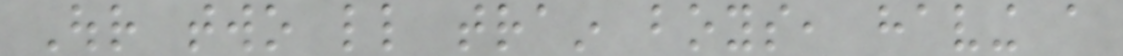Our two little train boys, having a
